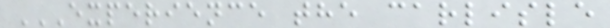EXPERIENCE THE CARLISLE
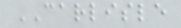CARLISLE
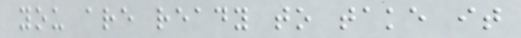you are ready to take it
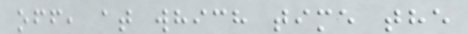off, at which time the
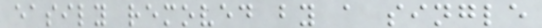easily removed by a single
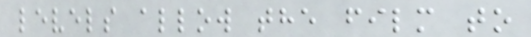levels allow the film to
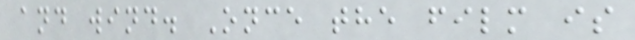and wind. Once the film is
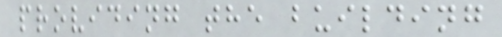providing the building
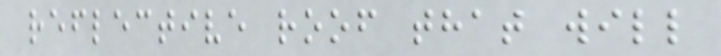reflective roof that will
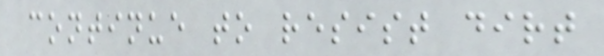continue to resist dirt
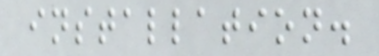installation.
